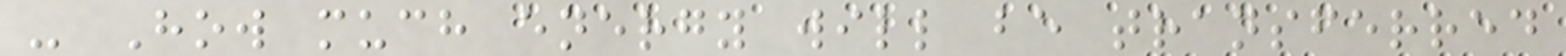- How much energy will be transferred
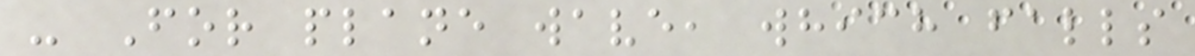- For plane wave, which falls
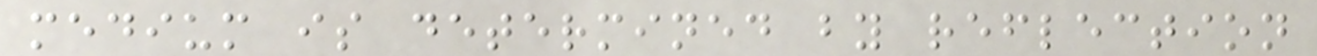medium is determined by reflection
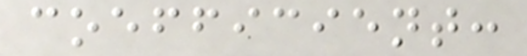coefficient:
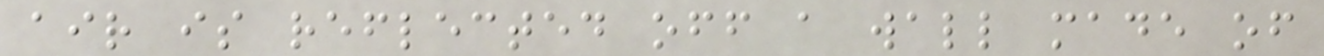air is reflected off a wall made of
